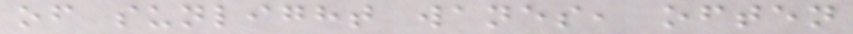of sunlight wanes, often
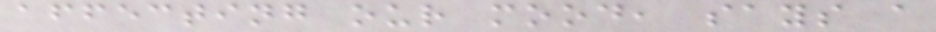affecting our mood, says a
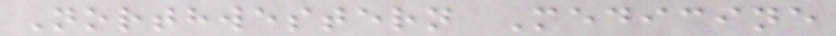Northwestern Medicine
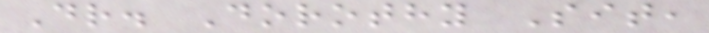Dr. Dorothy Sit,
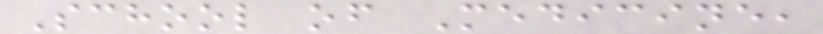School of Medicine,
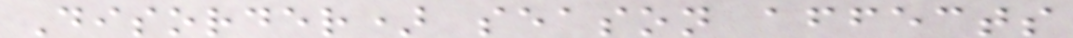Disorder) season affects
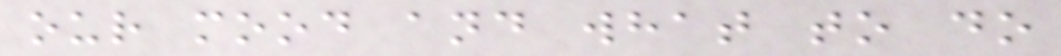our mood and what to do
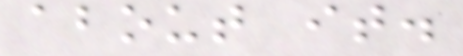about it.
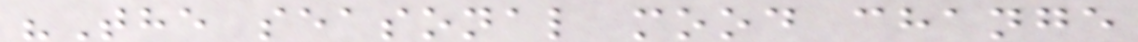"The seasonal mood change
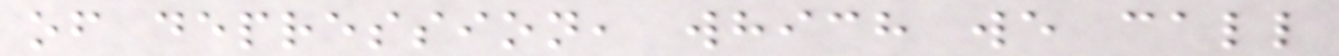of depression, which we call
